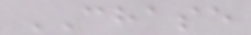CHASE
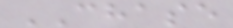CHASE
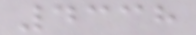4338
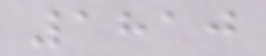1810
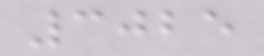3025
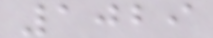1029
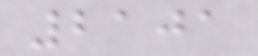2101
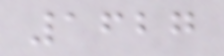1627
